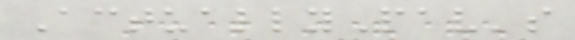ActuallyPav's
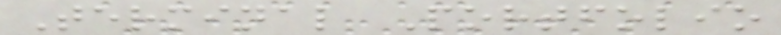Terminal Portfolio
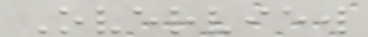Overview
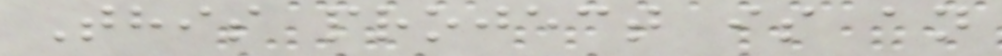This project is an
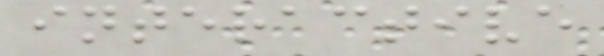interactive
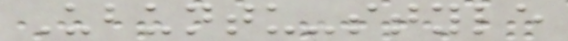Ubuntu-style
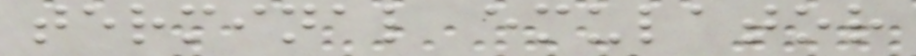terminal emulator
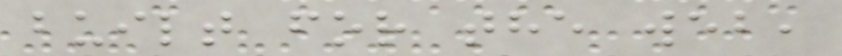built for the web,
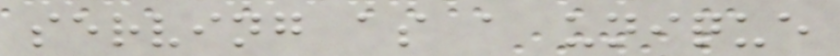serving as a unique
